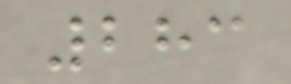283
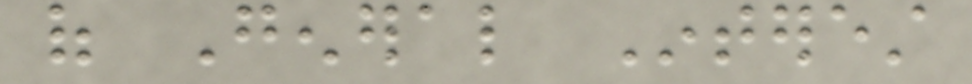of General Interest
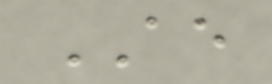AE
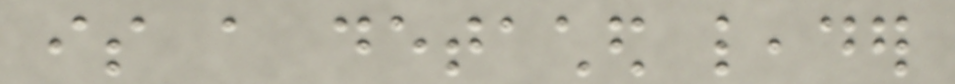is a detached leader
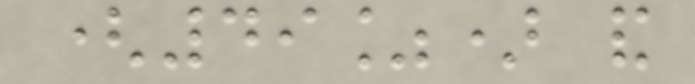(49%) and
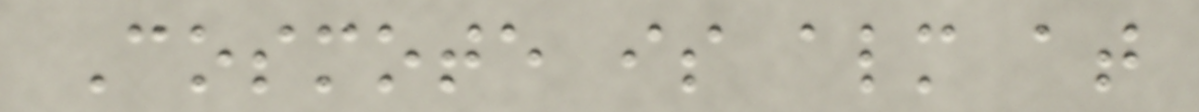Cosmote is almost at
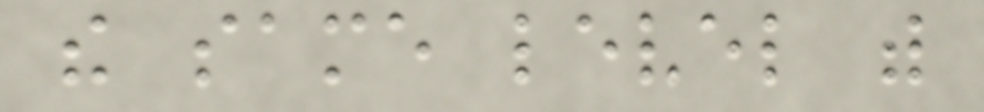the same level with
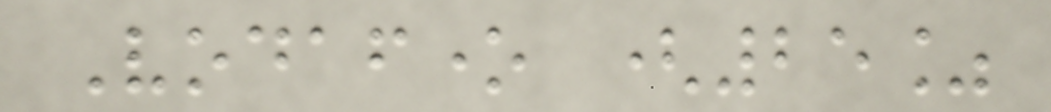Vodafone (25%
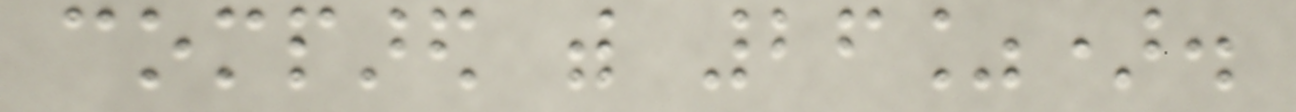compared with 26%).
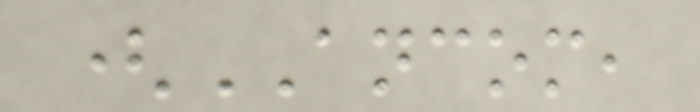(ANCOM,
